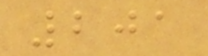201
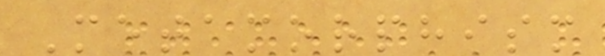Metamorphism
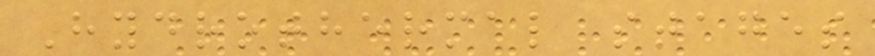Hydrothermal stages
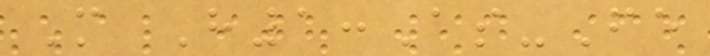M H1:As-Fe
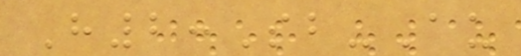H2:Sb-Au
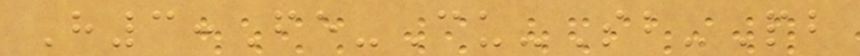H3:Fe-Cu-Sb-Pb
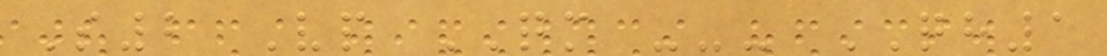S2 Vp QM --- QH1
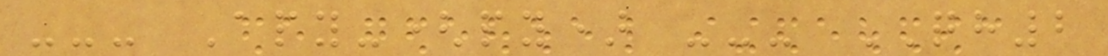--- Apy-(py) --- QH2
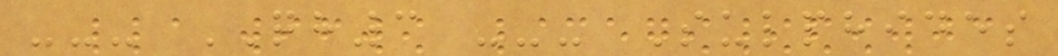--- QH3 --- Sulphides
